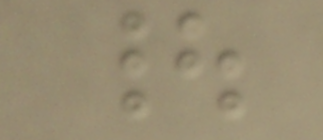|
